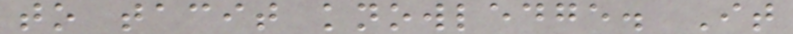to tacit knowledge. It
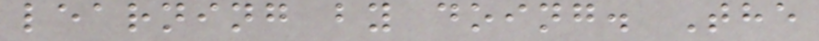learning by doing. The
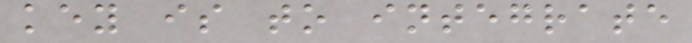key is to integrate
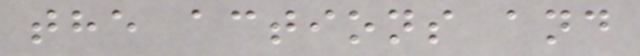the actions and
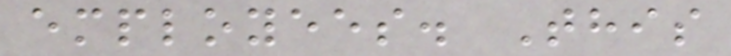employees. This
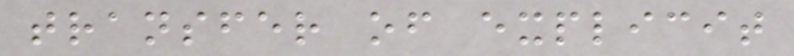transfer of explicit
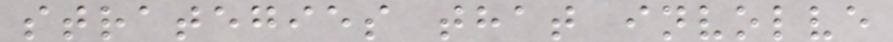strategies that involve
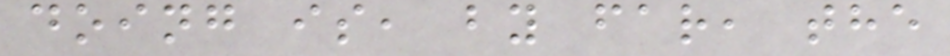doing is, by far, the
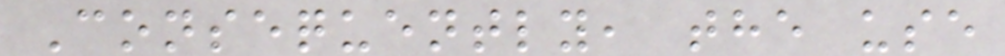Consequently, the use
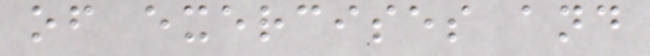of exercises and
